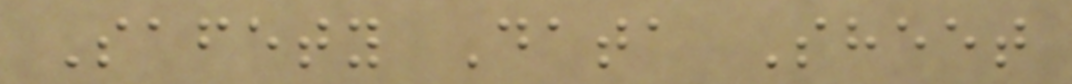Safety Data Sheet
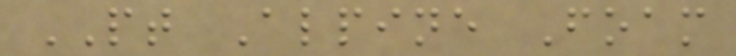PT Alpine Foam
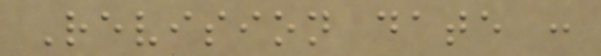Revision date :
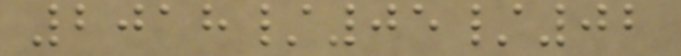2018/05/02
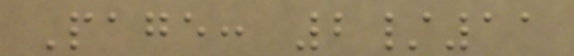Page: 2/11
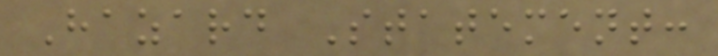Hazard Statement:
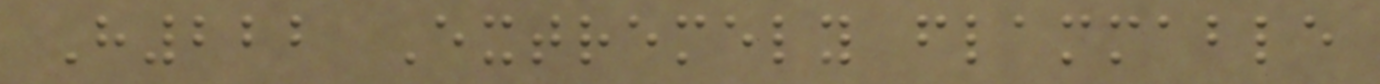H222 Extremely flammable
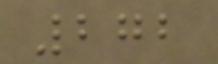272
